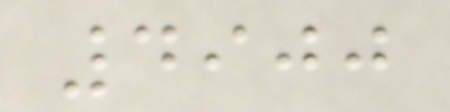4900
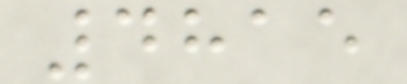4815
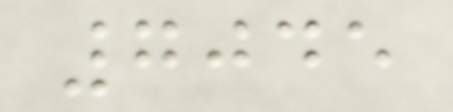7045
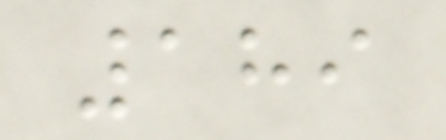189
